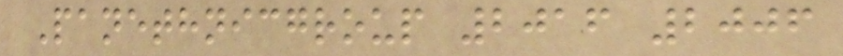Panethnicgroup 2016 2006
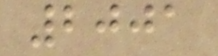2001
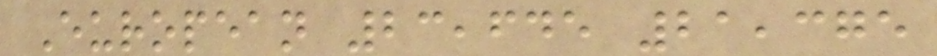European 23,645 21,375
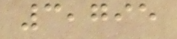3,795
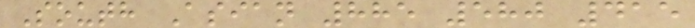South Asian 885 580 415
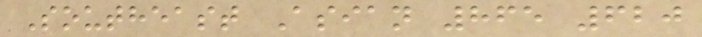Southeast Asian 865 620
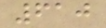610
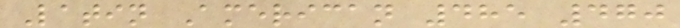Latin American 485 470
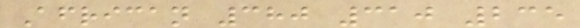African 380 310 235
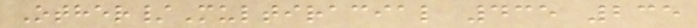Other/Multiracial 435 235
